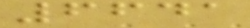6641
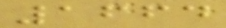1664
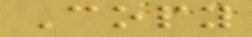Copy
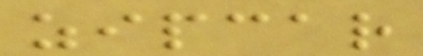zipcar
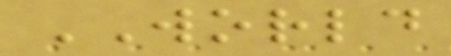WORLD
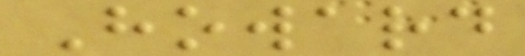Howard
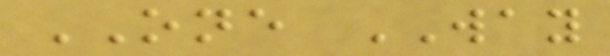ONE WAY
